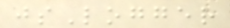jsLogger
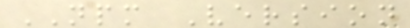NPM Version
